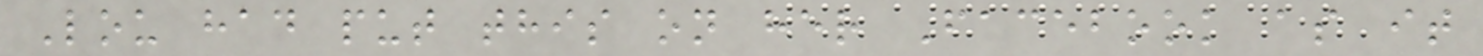Lou had put this on her Facebook as it
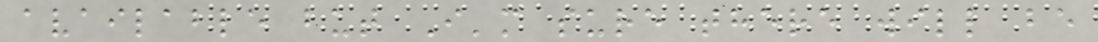available but I'm sure there will be
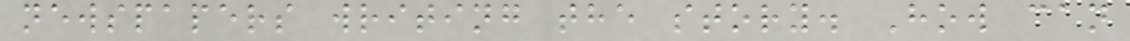newspapers writing the story. How can
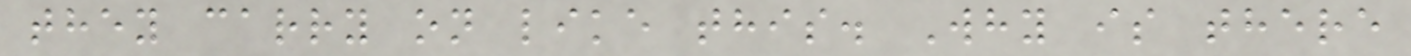they carry on like this. Why is there
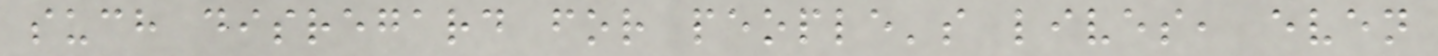such disregard for people's lives, even
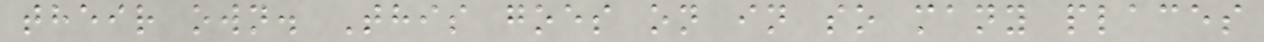their own. This goes on in so many places
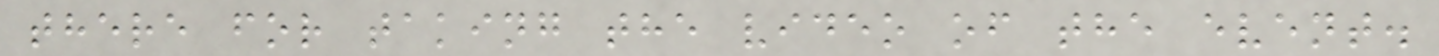there for taking the video of the event.
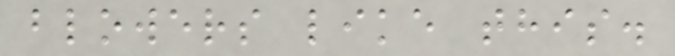blowers like this.
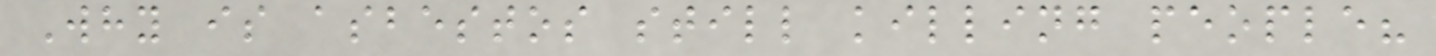Why is asbestos still killing people?
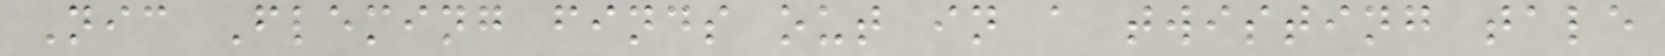Nic Fleming finds out in a twisting tale
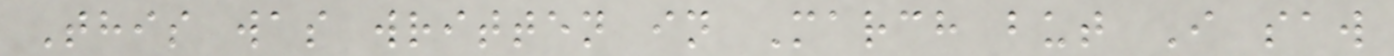This was written in March but I saw
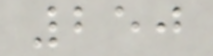250
